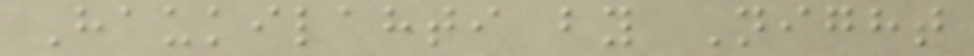Haukilahti by Night
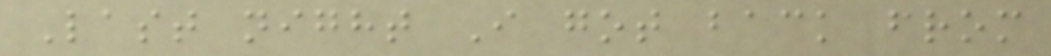Last night I got back from
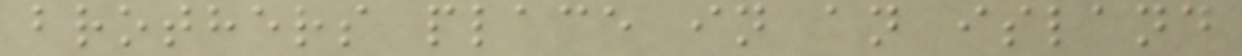brothers place in an island
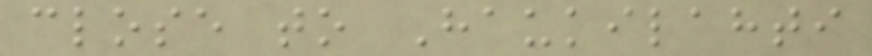close to Haukilahti
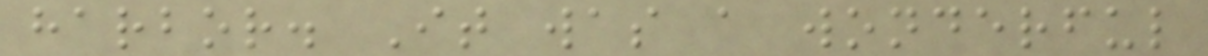harbor. It was a wonderful
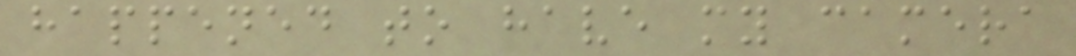happened to have my camera
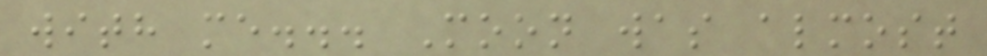with me... Moon was almost
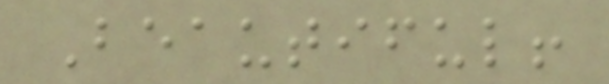Beautiful!
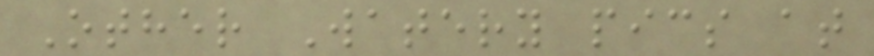Other Watery pics at
